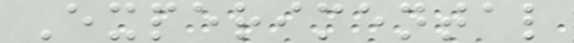Experimental
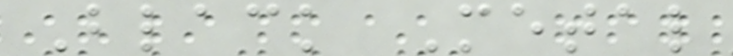Black Metal
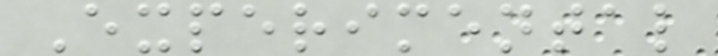Experimental
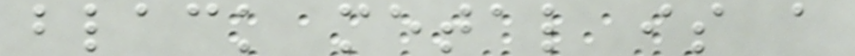black metal is a
